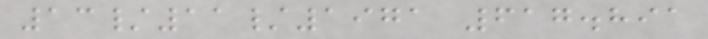13/11/1971 617.891
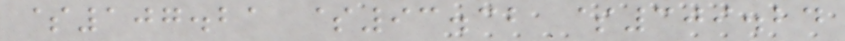$107.21 $93.32 $309.24
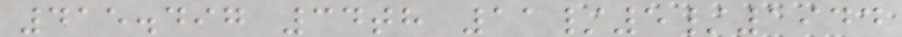415.497 34th 11/5/1944
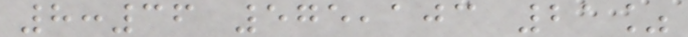8:36 575,103 21%
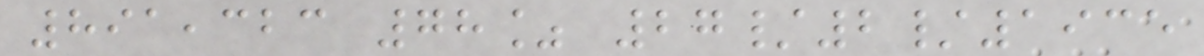891,323 78% 27/2/1935
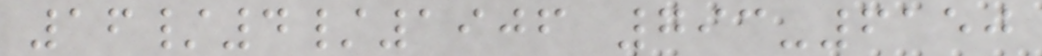16/4/1906 793-6150
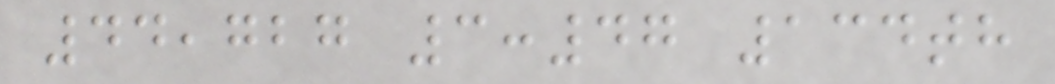44,727 3:47 134th
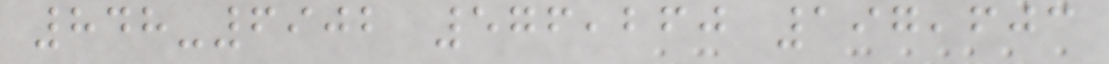848-6902 576,260 197,603
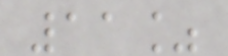11%
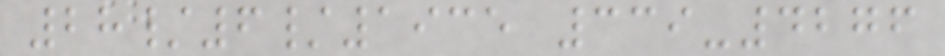28/6/1935 339-4276
